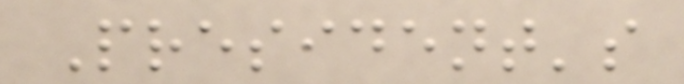President's
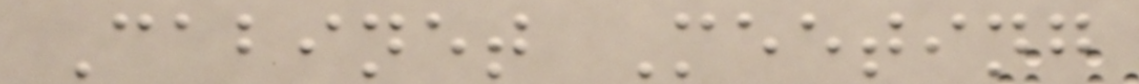Cabinet Meeting
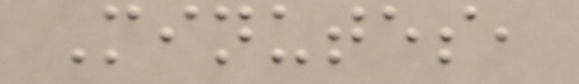Minutes,
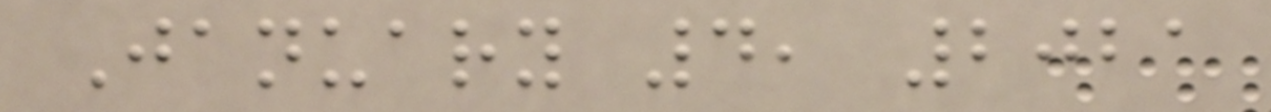January 4, 2021
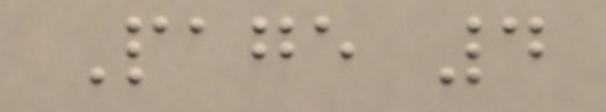Page 4
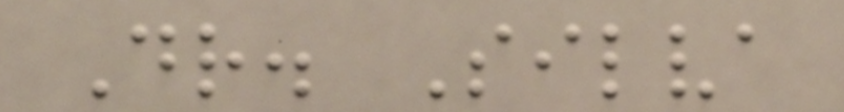Dr. Silva
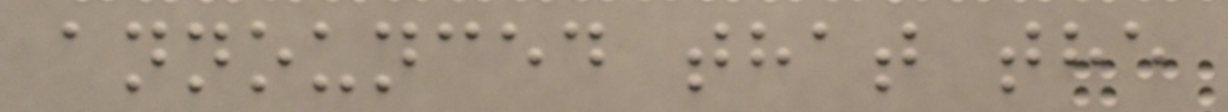announced that the
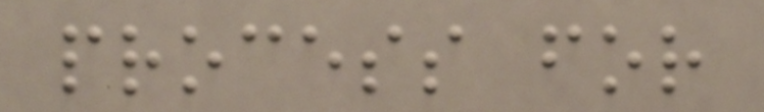process for
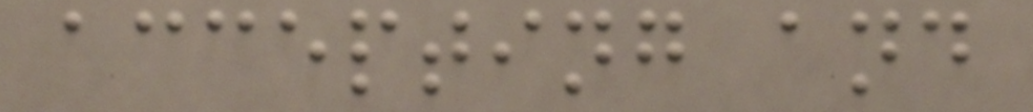accepting and
